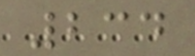234
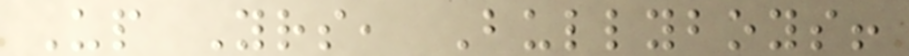Up Yours, Bullyboys!
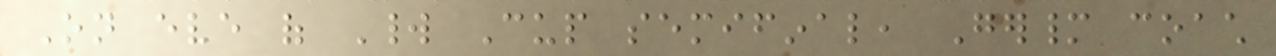On eve of World Cup semifinal, Germany coach
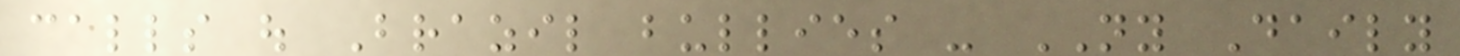calls out Brazil bullies - NY Daily
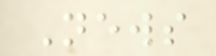News
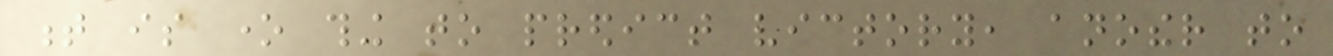t is one thing to predict victory, another to
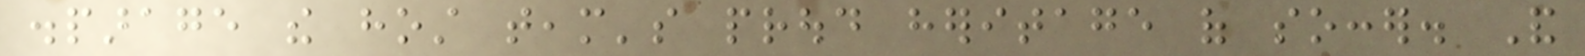disparage the host team's proud heritage of soccer. And
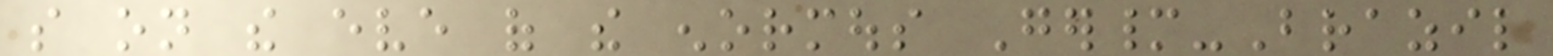so on the eve of the enormous Germany-Brazil
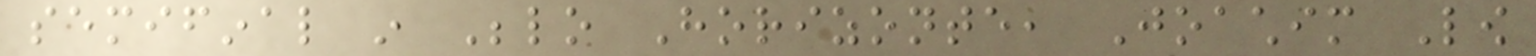semifinal in Belo Horizonte, Joachim Low
